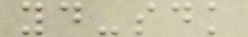yd-sdk
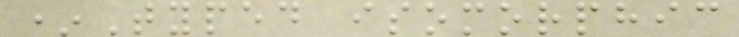*Typed isomorphic
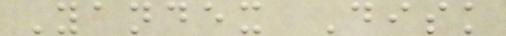Yandex Disk
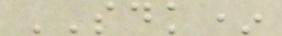SDK*
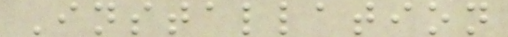Installation
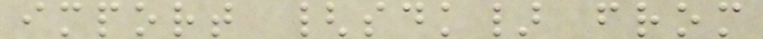import {sdk} from
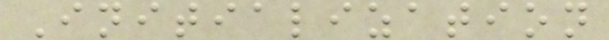Initialization
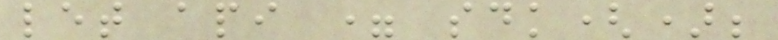let api = sdk();
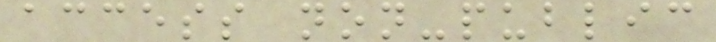access non-public
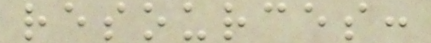resources:
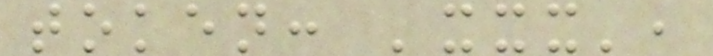token: 'xxx',
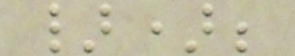});
